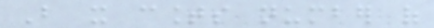But it counts number of
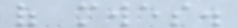of mwes.
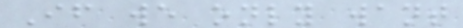If we only want
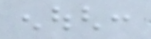enough:
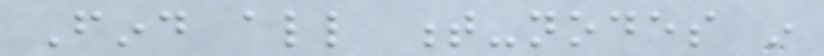Find all t-nodes in
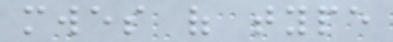mwes of type
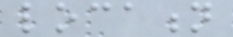location
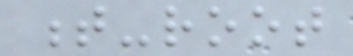t-root
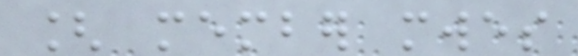[ member mwes
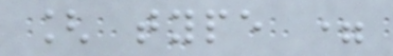[ type =
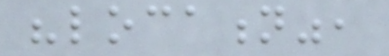"location",
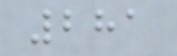281
